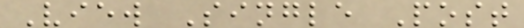View Single Post
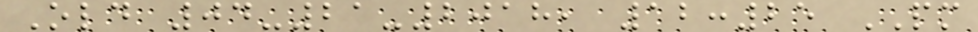Old 04-21-2018, 12:25 PM
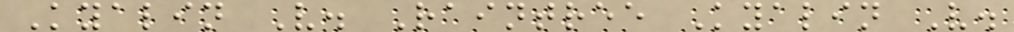Kyalin V. Raintree Kyalin V.
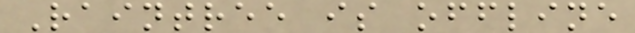Raintree is offline
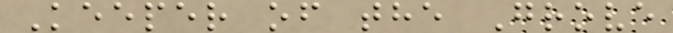Keeper of the Grove
